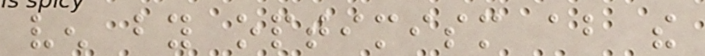ven by optimism about the
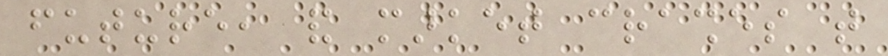future, and market crashes that
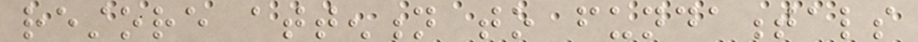restore attention to fundamentals
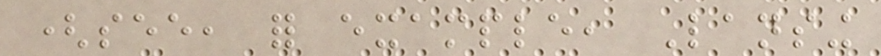(see, for example, Lansing
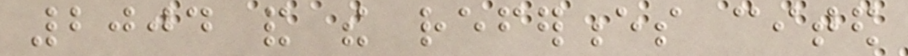2004 and the references cited
